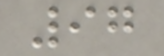97
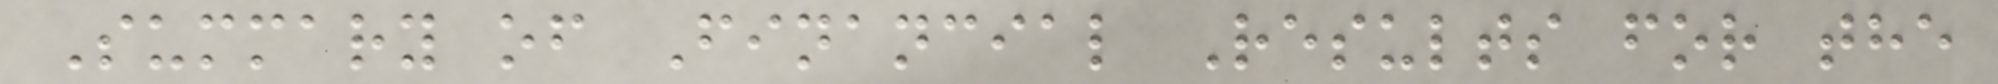Summary of Financial Results for the
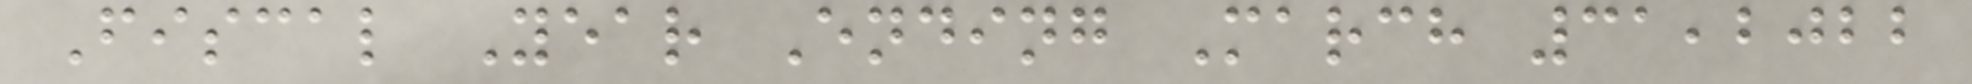Fiscal Year Ending March 31,2022
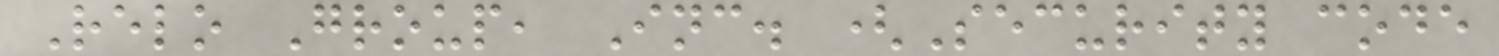Relo Group, Inc. (Security code
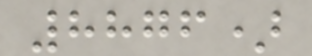8876)
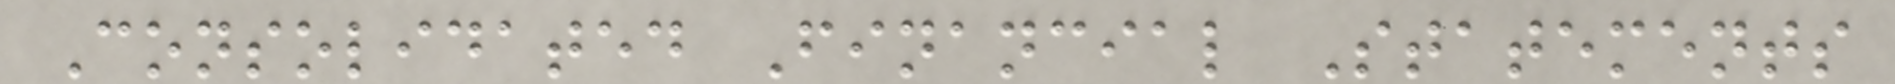Consolidated Financial Statements
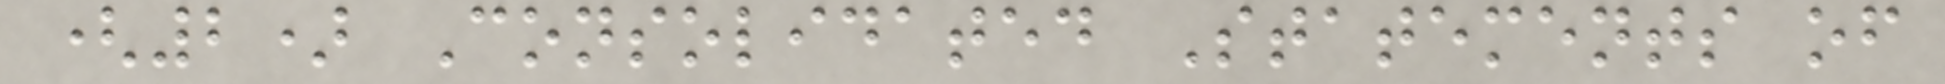(2) Consolidated Statements of
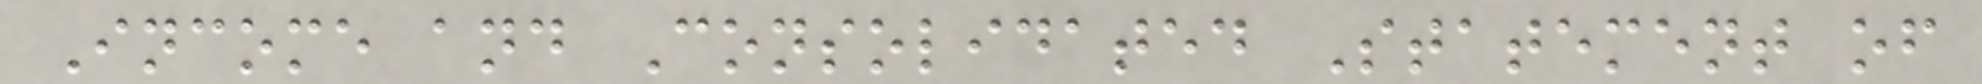Income and Consolidated Statement of
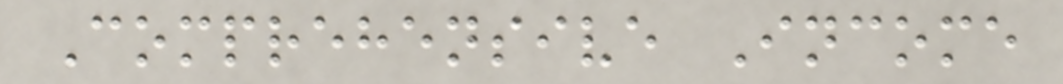Comprehensive Income
